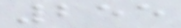255
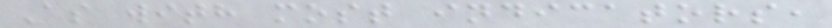As with most indicators,
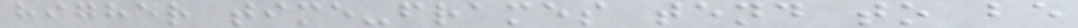higher time-frames tend to be
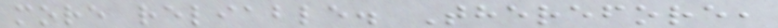more reliable. Therefore,
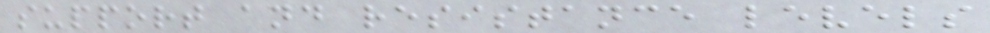support and resistance levels
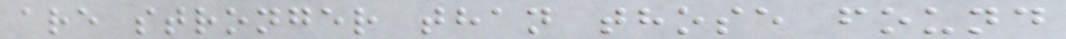are stronger than those found
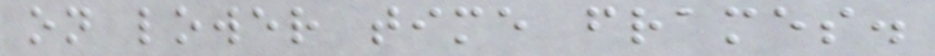on lower time frames.
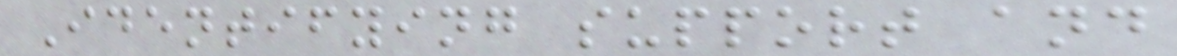Identifying support and
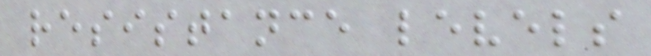resistance levels
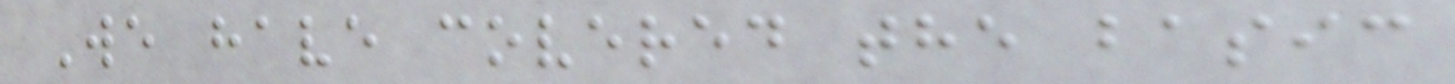We have covered the basic
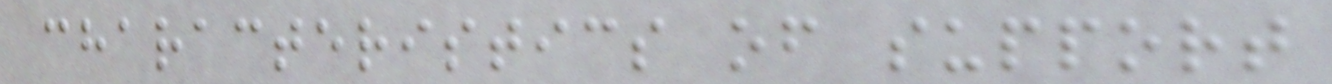characteristics of support
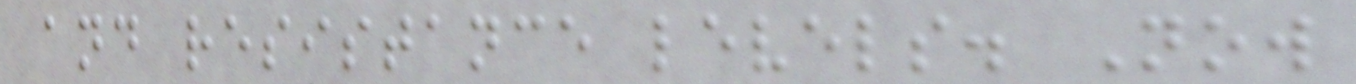and resistance levels. Now
